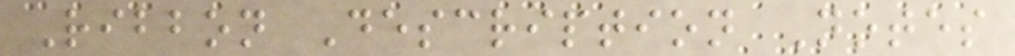Ribbon Description Notes
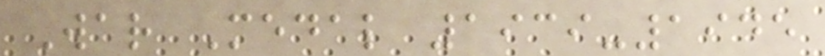War Medal 1939-1945
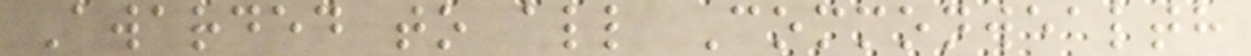Awarded to all Commonwealth
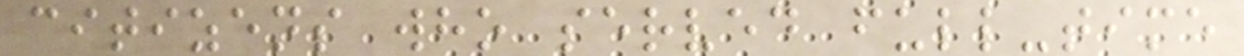citizens who served full-time
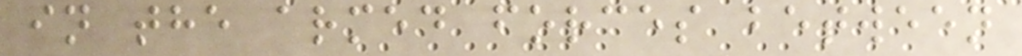in the armed forces between
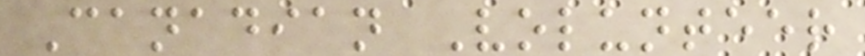Canadian Volunteer
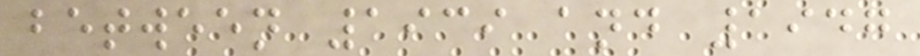between 1939 and 1947
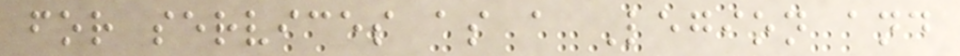for services as a Legion and
